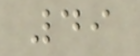49
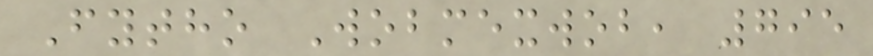Fytho Wobmexwob, 795
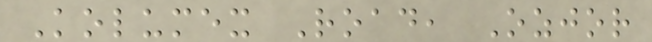Kolumex Road, Ozjor
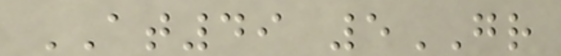AT49 5GR
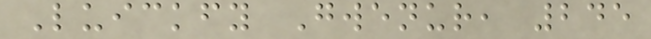Luickfy Gwenur, 245
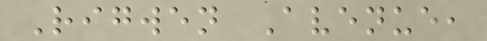Rigwen Avenue,
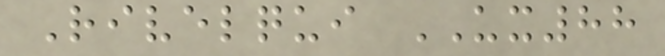Rivelqui UX88
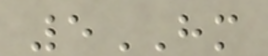5HM
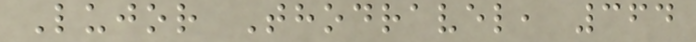Lujor Thodravel, 364
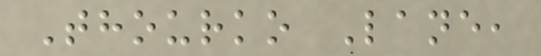Thourko Lane,
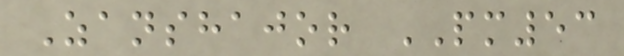Zanshajor PM53
